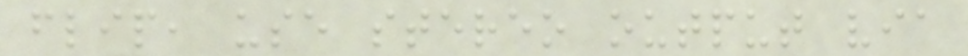flip, use stereo output via
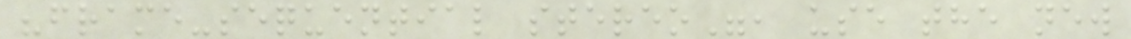"frame-sequential stereo", use the new
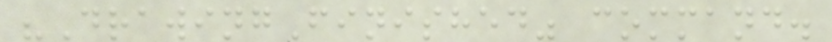"DrawingFinished" command.
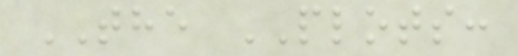THE PLOTS:
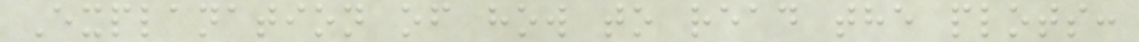Explanation of how to read the plots:
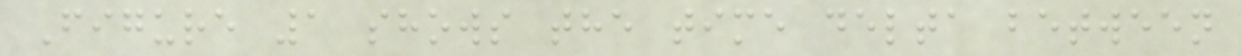Figure 1 shows the time delta between
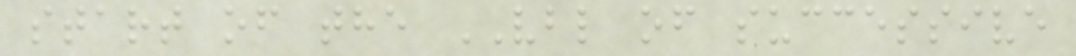start of the VBL of successive
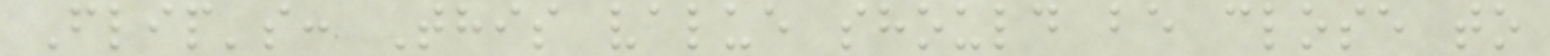Flip's: This value should be close to
